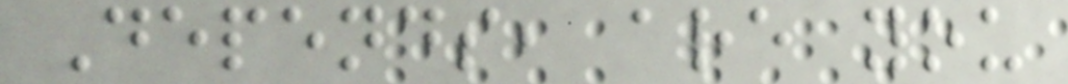Depends, are you
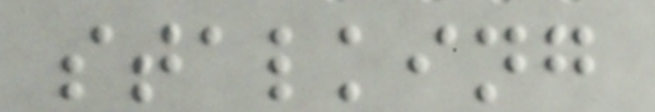stalking
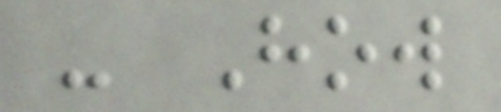- How
